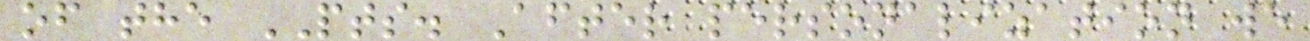of the PTS. After personalization we
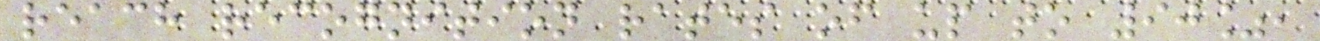reach recognition rates of up to 90%,
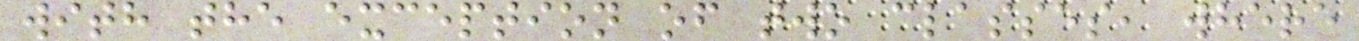with the exception of two classes, where
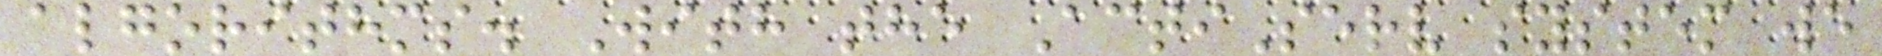algorithms. With the ActiServ system we
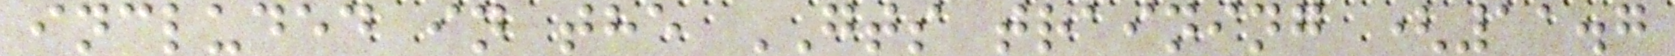included in the GTS training (11.7
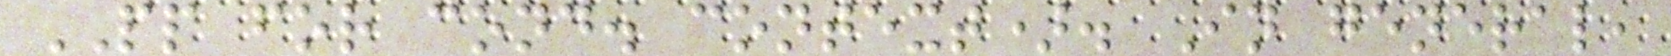PP for cond. context). In general,
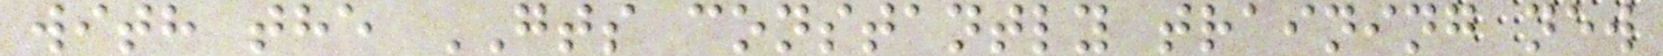with the GTS constantly training new
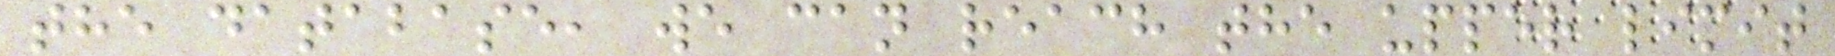the database, we can reach the upper limit
